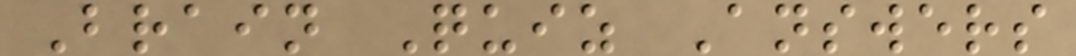Brain Quiz Answers
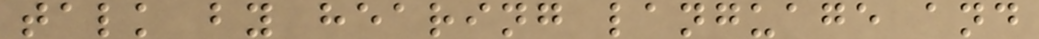talk by hearing language and
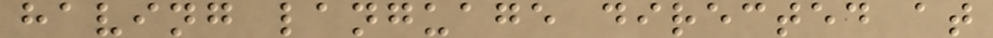having language directed at
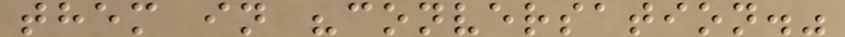them in "conversation."
